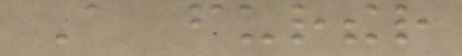A further
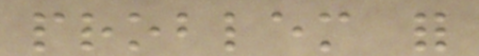problem for
